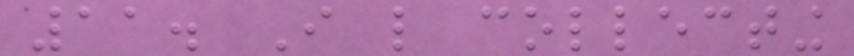11. I like collecting
